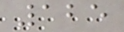125
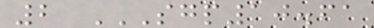2 SGP10.61
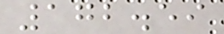172.59
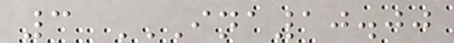3 INA10.00
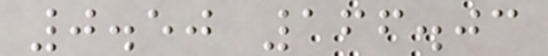0.50 166.03
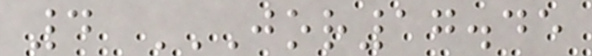4 JOR17.45
